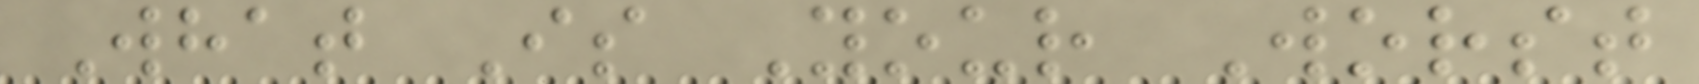What Is Your Worst
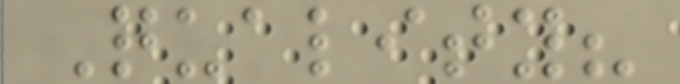Quality?
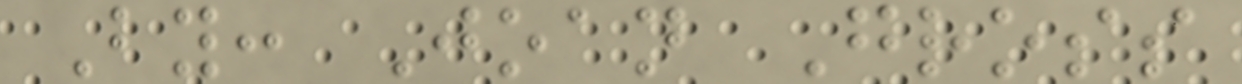By: Joan Gross
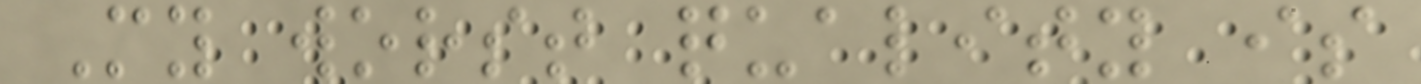My worst quality is
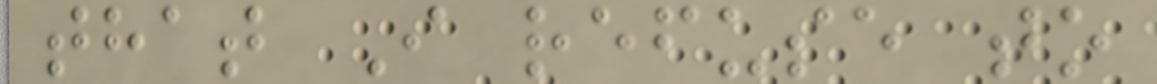that I refuse to
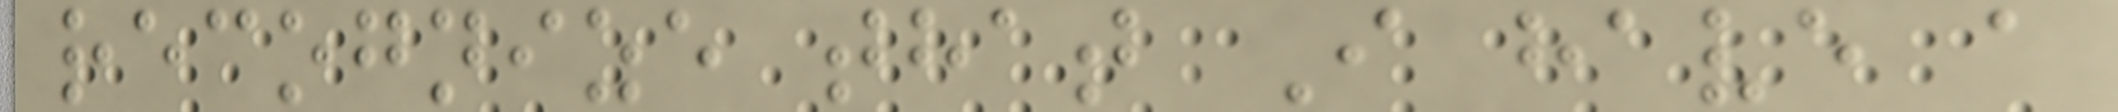recognize that I have a
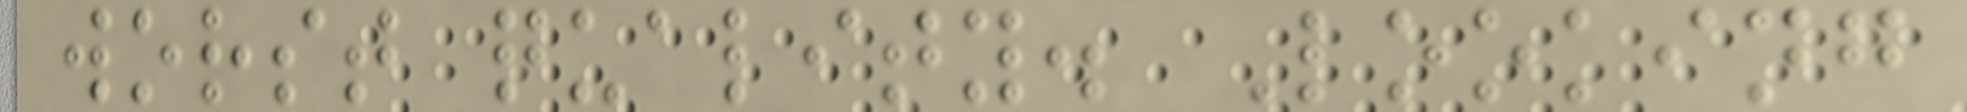worst quality. Looking
